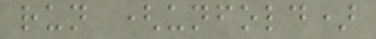run (unfold)
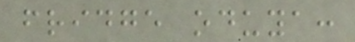fridge oduya:
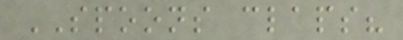SPOONS claps?
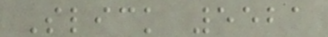Slick 5521
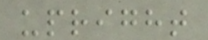upright
